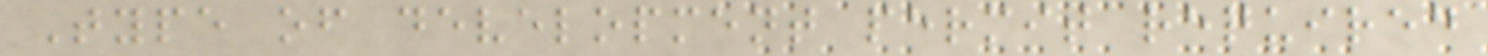Type of development permit required
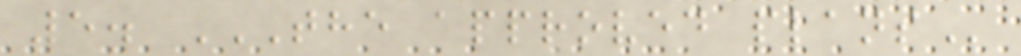5. THE APPROVED PLANS
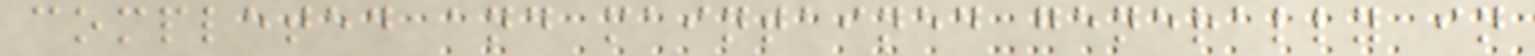completed and maintained generally in
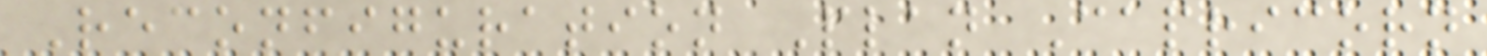Reconfiguration Plan Capricorn
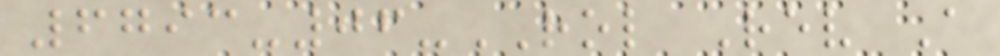6793-06-ROL Rev A
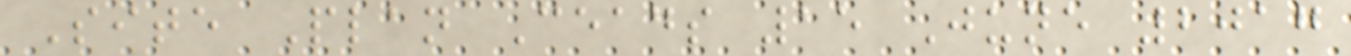Site Plan Ceads 15 June 2017
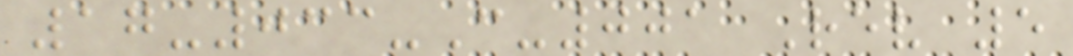17-033-C-001 Rev 5
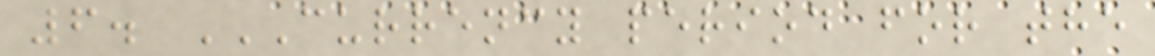6. CURRENCY PERIOD FOR THE
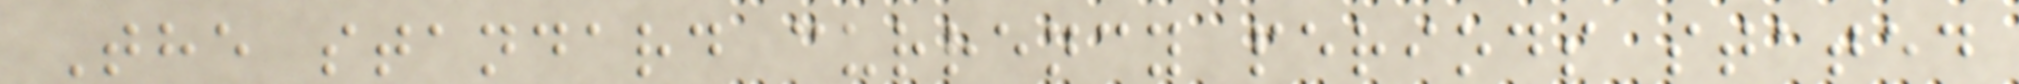The standard currency periods stated
